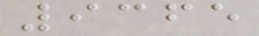9365
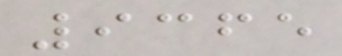9365
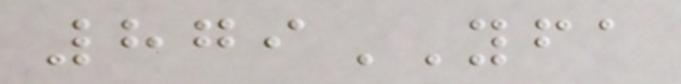879YFA
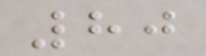80
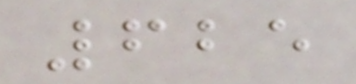625
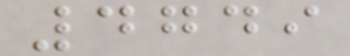4749
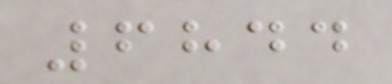6844
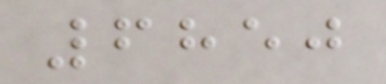6850
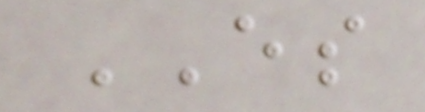ES
